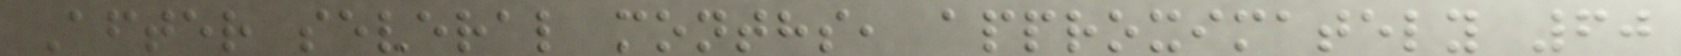After several months, approximately 60
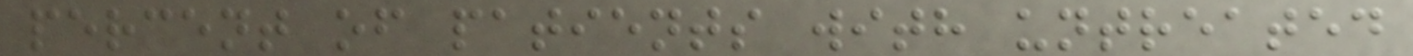percent of patients with untreated
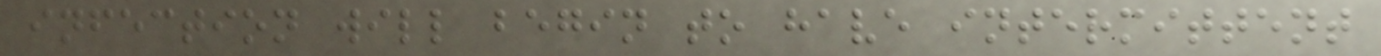infection will begin to have intermittent
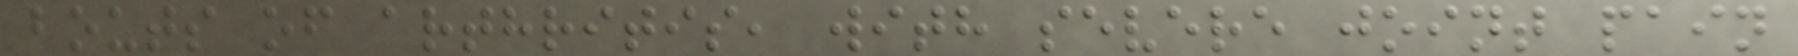bouts of arthritis, with severe joint pain
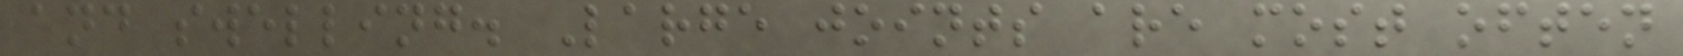and swelling. Large joints are most often
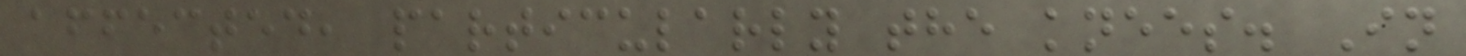affected, particularly the knees. In
